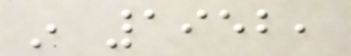in 1952,
